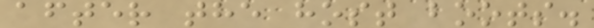after the host boots.
